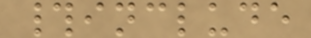#include
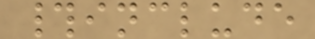#include
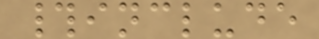#include
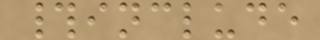#include
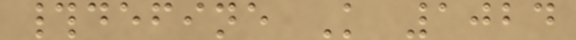#define K 1024
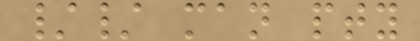// man pty
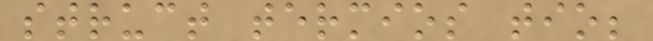struct termios tio;
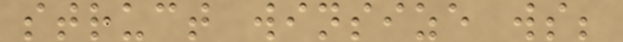struct winsize ws;
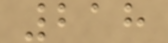218
